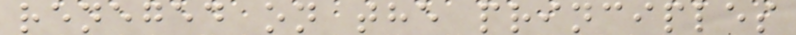reneged on the principles
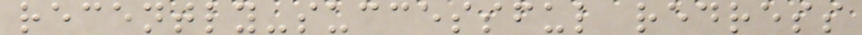recently-successful redress
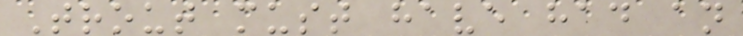Trout must have had an
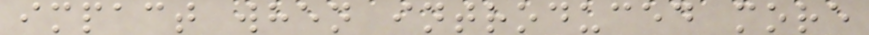impact when introduced more
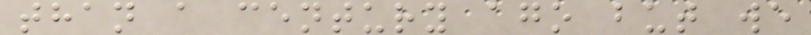than a century ago but we
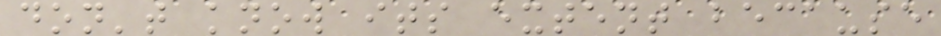don't know its extent because
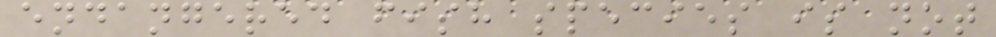endangered fish species is not
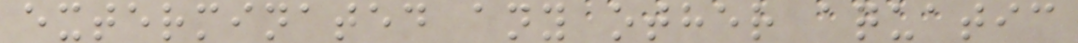exterminated any other aquatic
